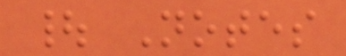| Notes
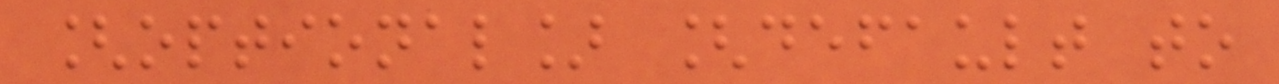[optional] [default to
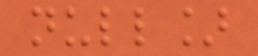null]
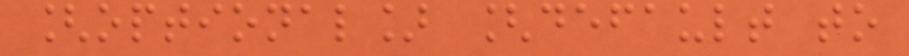[optional] [default to
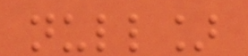null]
